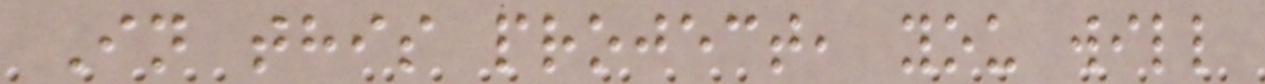In this project, you will
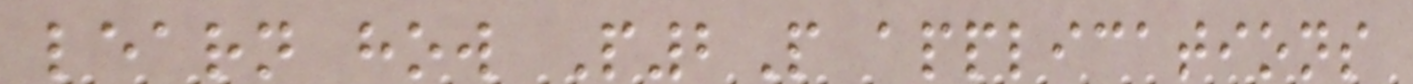learn how P2P applications
